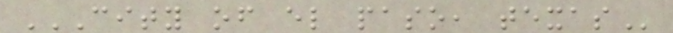CITY OF EL PASO, TEXAS
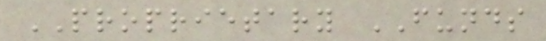PROPRIETARY FUNDS
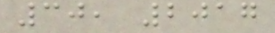30, 2017
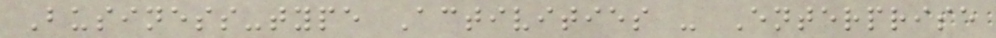Business-type Activities - Enterprise
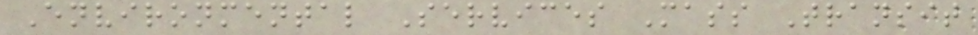Environmental Services Mass Transit
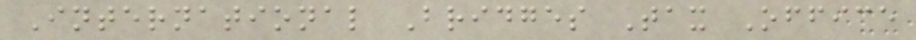International Bridges Tax Office
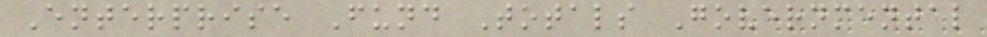Enterprise Fund Totals Governmental
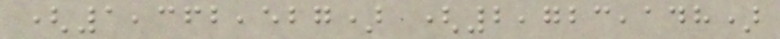(1,362,527) (2,723,148)
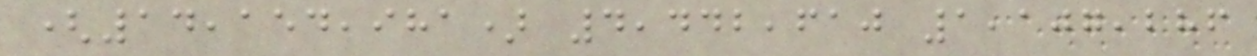(14,154,981) 4,442,610 1,107,286
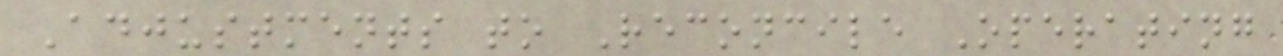Adjustments to Reconcile Operating
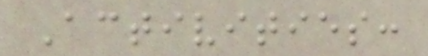Activities:
